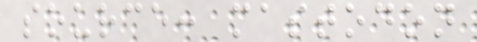source: mastodon
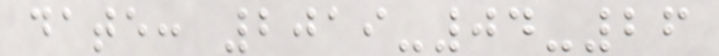date: 2019-04-26
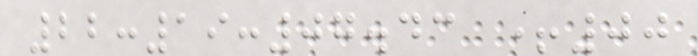22:19:07.43 +00
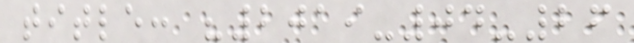title: "2019-04-26
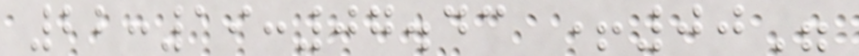22:19:07.43 +00"
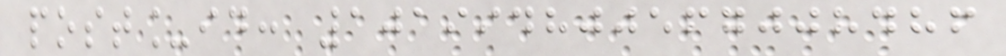post_id: 101994800567008486
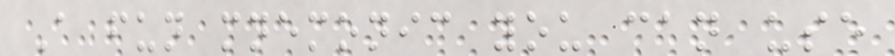A fun mnemonic you can use
